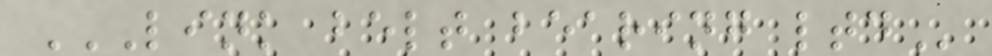LINK BELT BEARING LTD
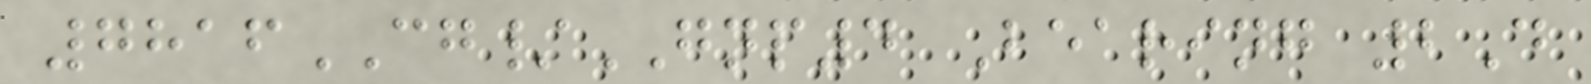7816CG/GNP4 Bearing 2D
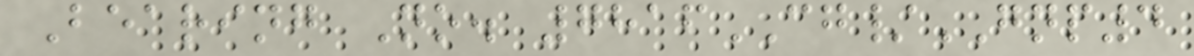Bearing No. 7816CG/GNP4
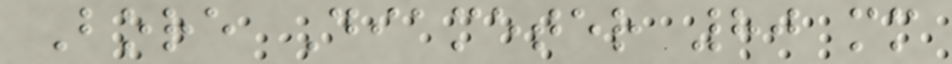Bore Diameter 80 mm
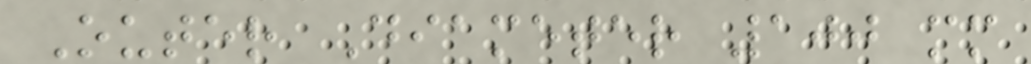Outer Diameter 100 mm
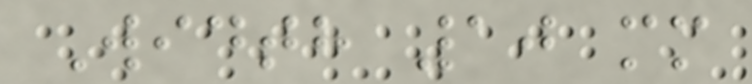Width 10 mm
